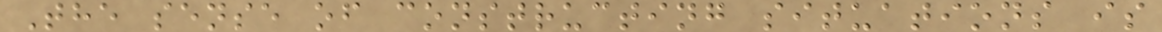The sense of constructing situations is
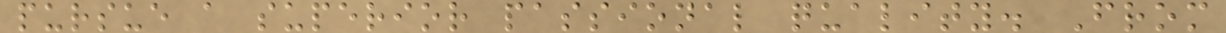pursue a superior passional quality. From
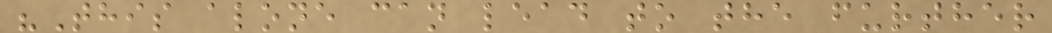"This alone can lead to the further
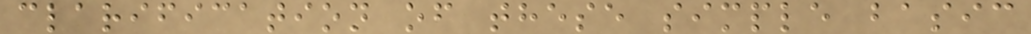clarification of these simple basic
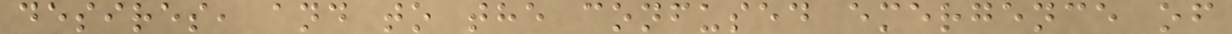desires, and to the confused emergence of
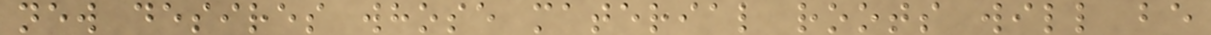new desires whose material roots will be
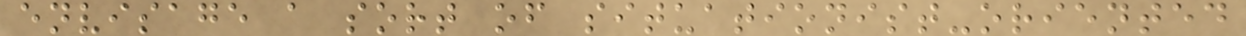envisage a sort of situationist-oriented
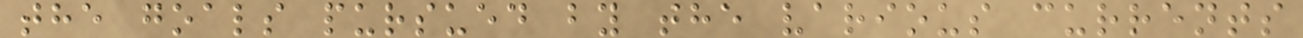the goals pursued by the various currents
